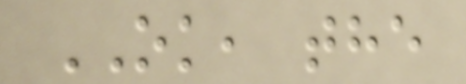OK, the
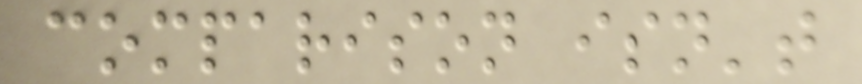comparison isn't
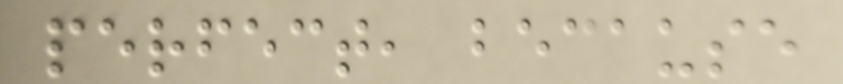perfect, because
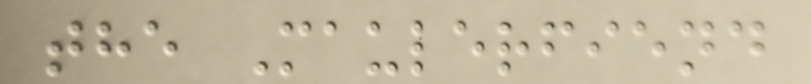the Maulerfiend
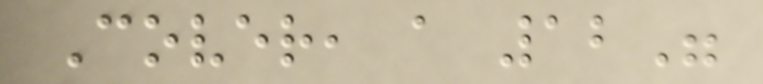Cover, a 12"
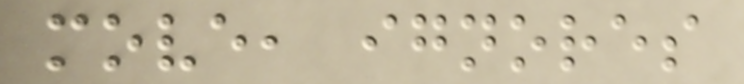move, ignores
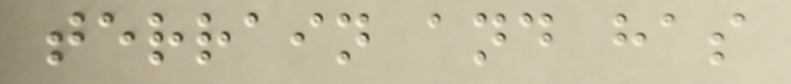terrain and has
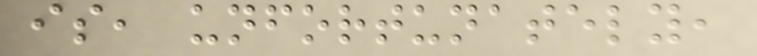is, unfortunately,
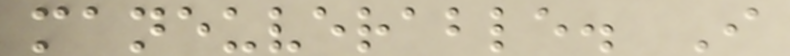maneuverable. I
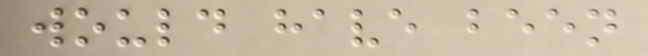would have been
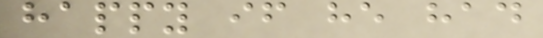happy if he had
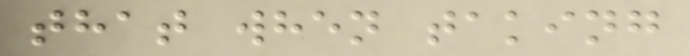that when taking
